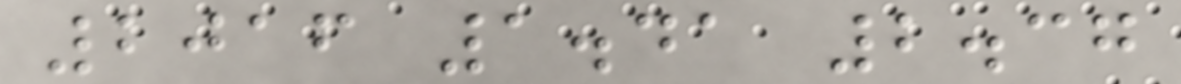2016 1.41 2.37
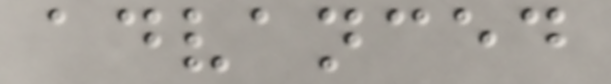advanced
